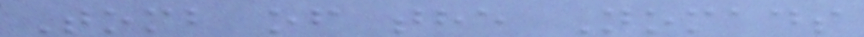Tomb of the Nomads
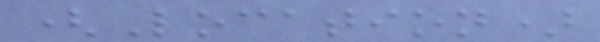(Location)
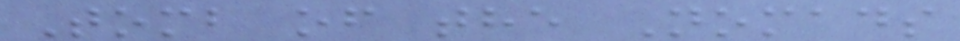Tomb of the Nomads
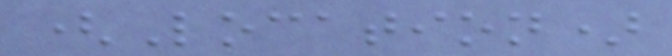(Location)
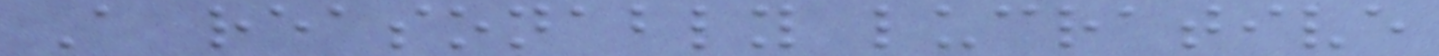A reasonably lucrative
